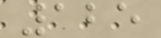125
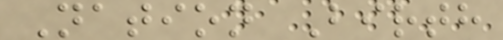Nation Birth
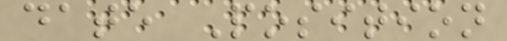date Position
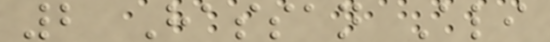2 Hassan Ali
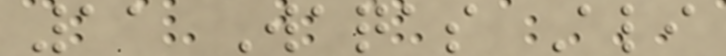11 Waqas Ali
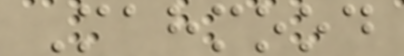Mahmood
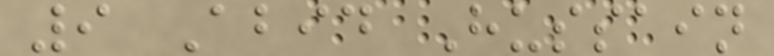9 Abid Hussain
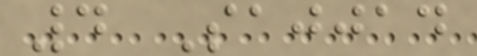4 Sajjad
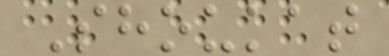Shoukat
